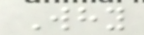Why
